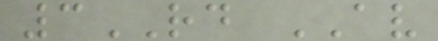3RD AV
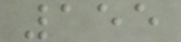155
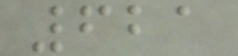621
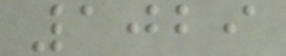1029
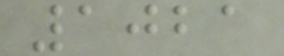1021
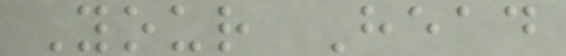Your Head
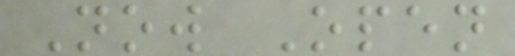Now Open
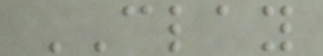CLAY
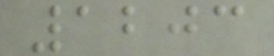1203
